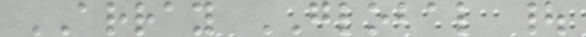ARRAY GLOBAL |
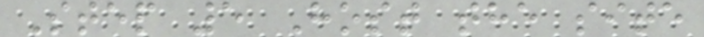Step 5 Host the site
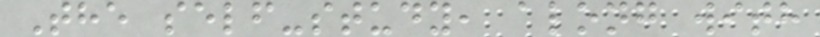The self-study, along with
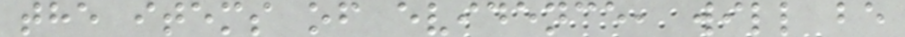the items of evidence, will be
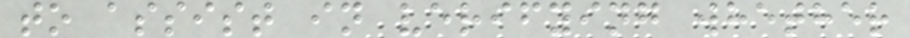to assist in verifying whether
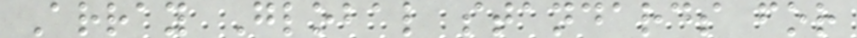Array Global standards for
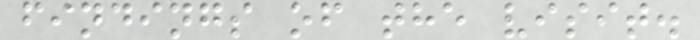findings of the visit.
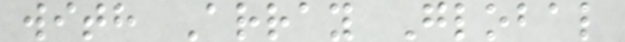with Array Global
